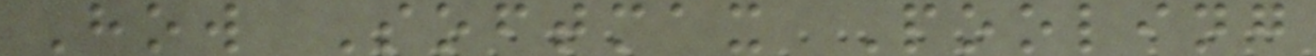How Softmax Pooling
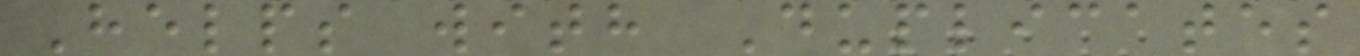Helps with Duplicates
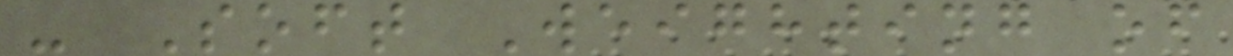- Soft Weighting of
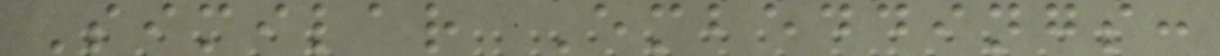Similar Embeddings:
